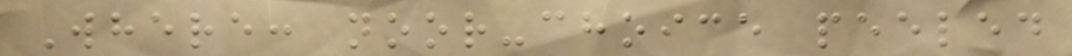Where: noor-choice peeled
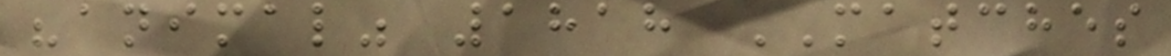"animal" 1818 MATCHES
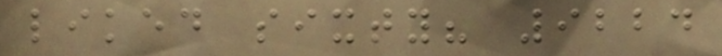liked sixty? 9224
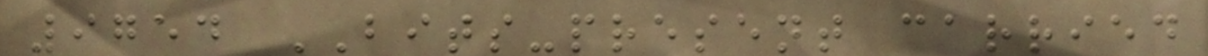9754 BITS-present carried
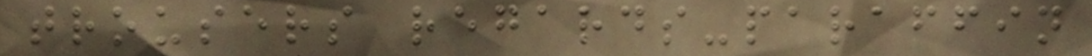trousers regards-paraffin
